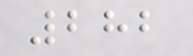282
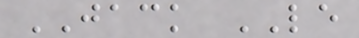JACK LE
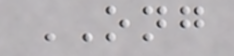ONG
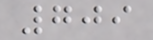709
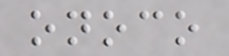onoco
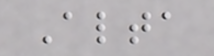Alta
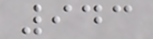943
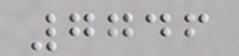7746
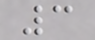3
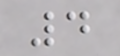4
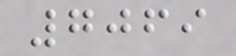7069
